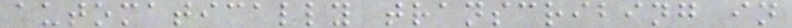automatically transcribing in
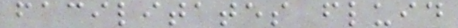facilitates fluid
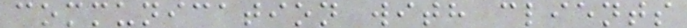communication with clients
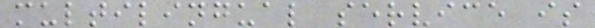multilingual service is
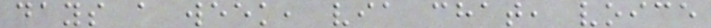days a week, via chat, voice
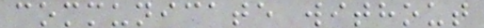communicate without
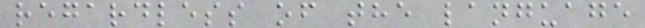regardless of the language
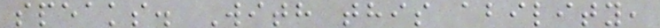speaks. With this ability,
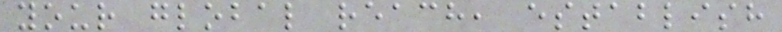your global reach, establish
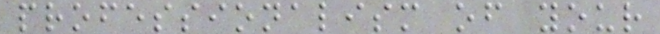professionalism of your
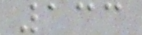133
